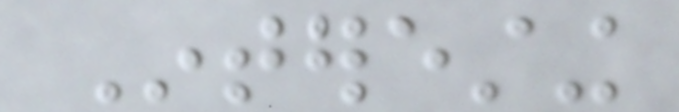Interesting
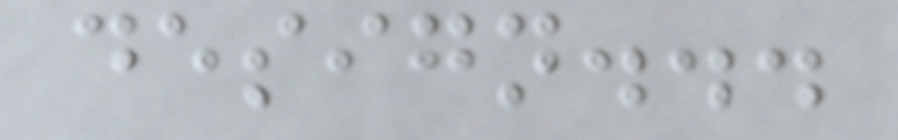design...
